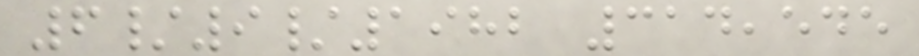6/9/1982 314,545
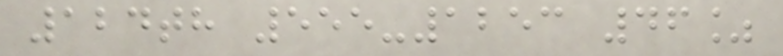124th 555-1253 46%
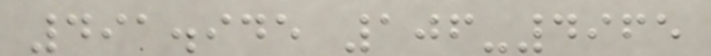491.945 106-4965
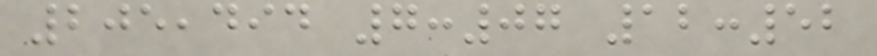205,494 7:07 12:52
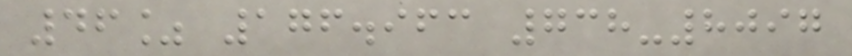46% 176.963 738-8097
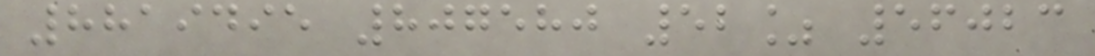8819495 807580 52% 56023
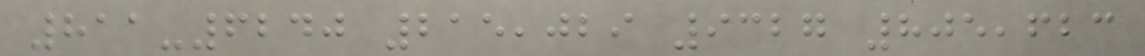811-6240 215,029 9327 805,623
